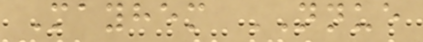Mayhem NNUE
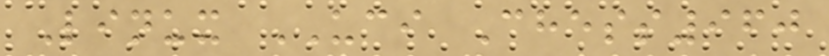Linux UCI Chess960
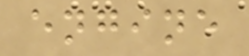engine
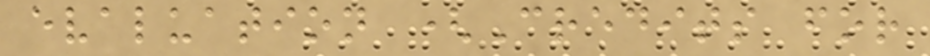evaluation (Credits for
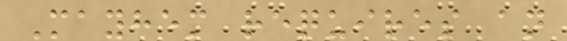Mayhem requires an
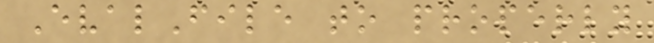EvalFile to properly
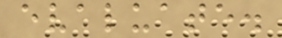evaluate.
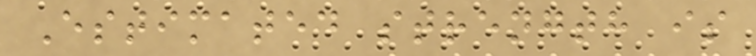Estimated strength is
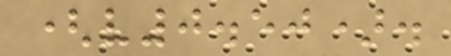(v0.50).
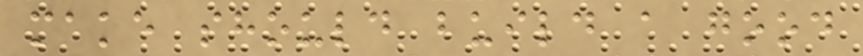make should build a good
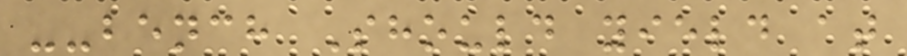--bench Should yield at
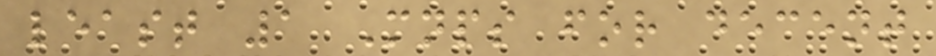least 1 Mnps for decent
